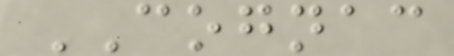COGNAC
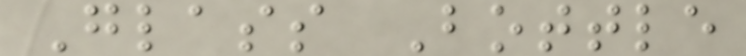Glass Bottle
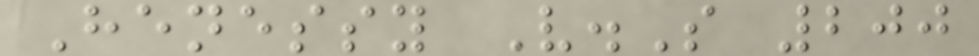Henessy V.S 200
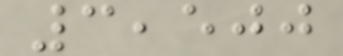3,500
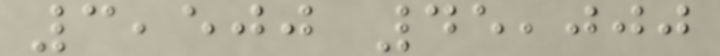3,500 45,000
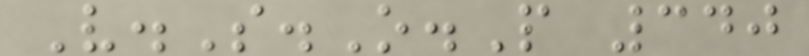V.S.O.P 340
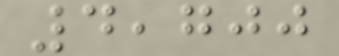4,700
